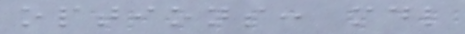options: mdl
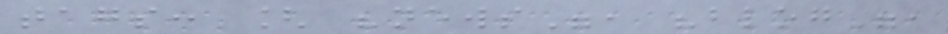tags: [ "news", "blog",
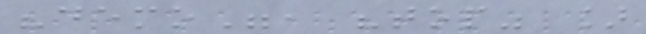"demo", "top" ]
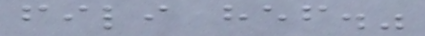fili hef."
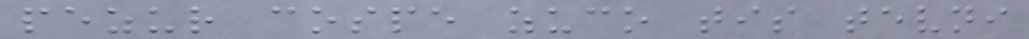pezur cospe zuco tis tevni
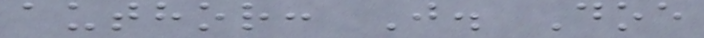author: J. Doe
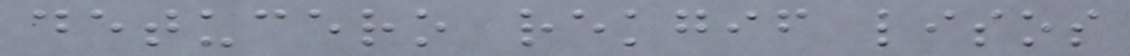detucero rekgif lisos
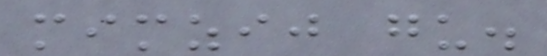mimzij gu.
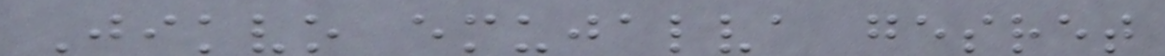Jikvo emujalva gesret
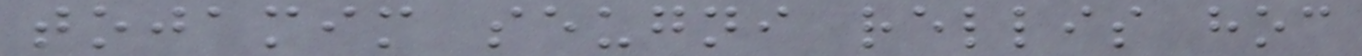tojamim seugni rellis hoc
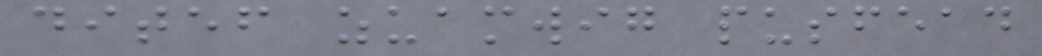ditef zuamwig pusfead
